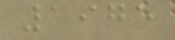1975
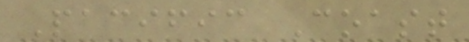Pacific Coast
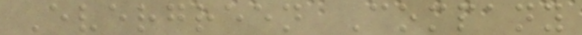Evergreen Company
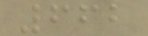662
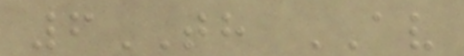6TH AV
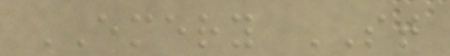EMERY ST
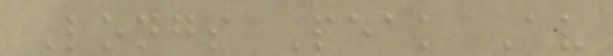Longs Peak Av
